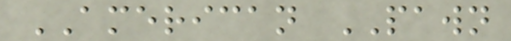AMERICAN PAWN
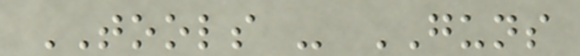TOOLS - GUNS
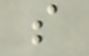s
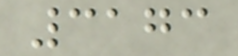3173
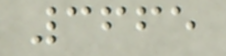3665
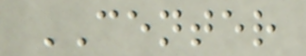CENTER
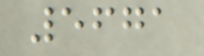5671
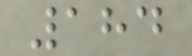184
